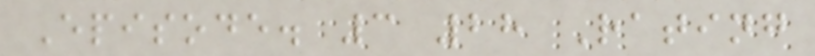Episode. 3 28 Rating
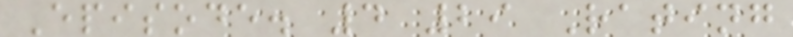Episode. 4 29 Rating
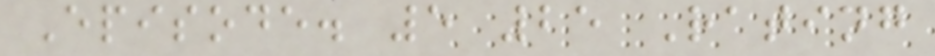Episode. 5 25 Rating
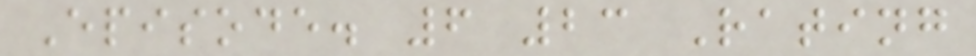Episode. 6 23 Rating
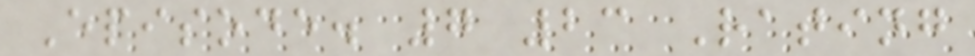Episode. 7 23 Rating
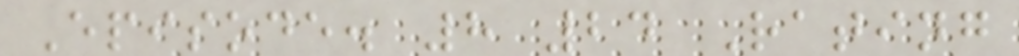Episode. 8 24 Rating
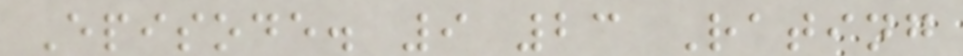Episode. 9 23 Rating
